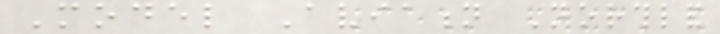Model Aviation Northland
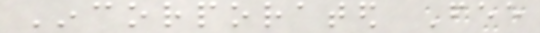Incorporated Fee
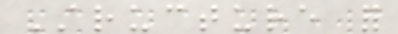Structure for
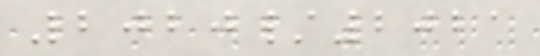2020/2021
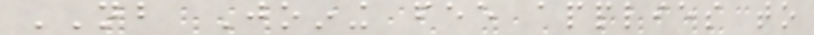NB Joining fee applies to
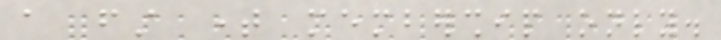a first time membership only.
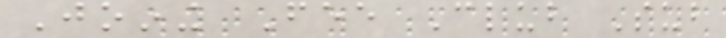Joining Fee Club Sub
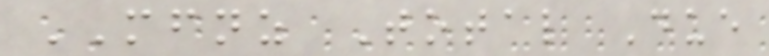MFNZ Total Due
